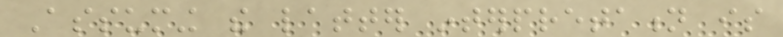Assuming the latter interpretation is
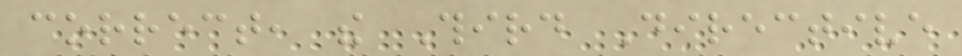correct, the Third Directive
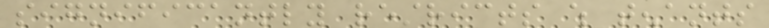significantly restricts which tenants
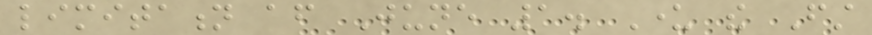limitation after June 1. Under the First
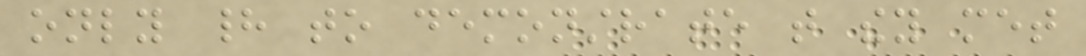only had to demonstrate that they met
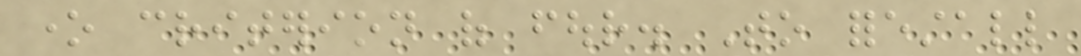one criterion of four. To forestall
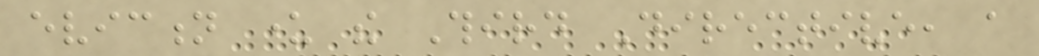eviction under the Third Directive, a
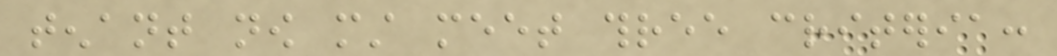tenant now must meet three criteria:
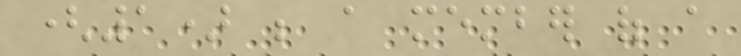(1) be a member of a
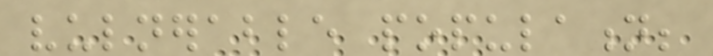vulnerable population;
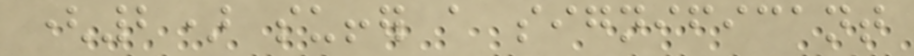(2) suffer a significant
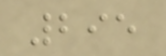295
